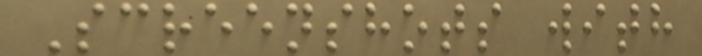Screenshots with
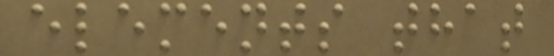elements that
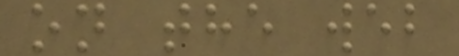on the web
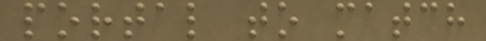portal to match
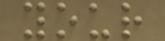your
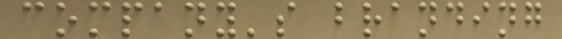company's branding
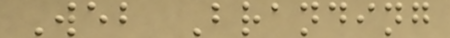Web Branding
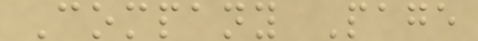Company Page
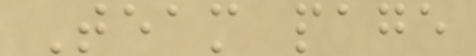Team page
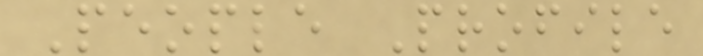People Profile
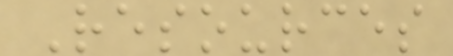Resources
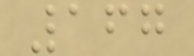167
